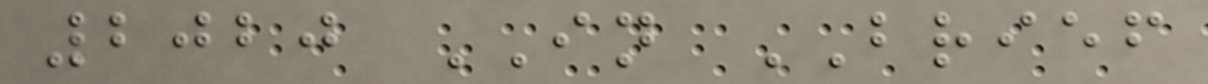2020 IN BRIEF
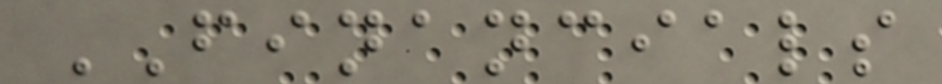FINANCIALS
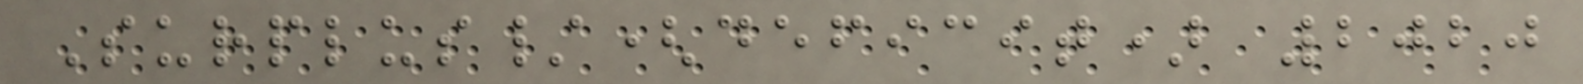Surplus/(deficit) 2020
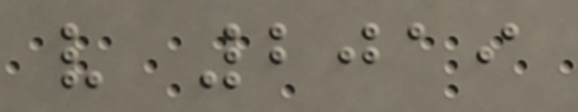v 2019
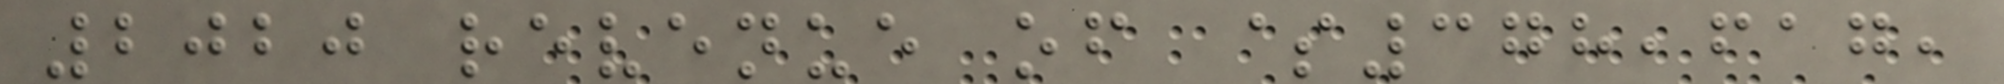2020 revenue of $378,617,
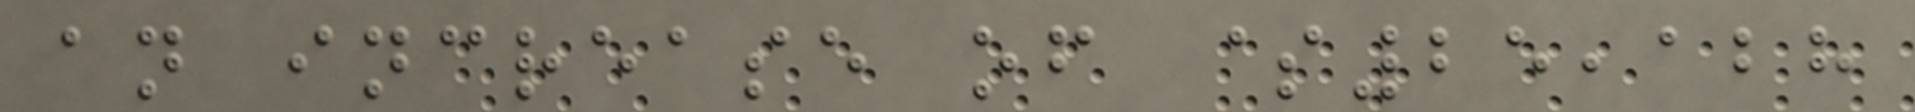an increase of $25,128
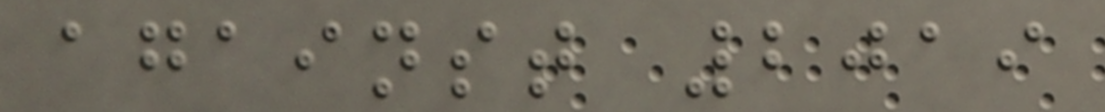against 2019
